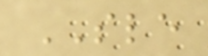SLE
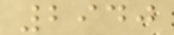2940
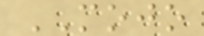MOJO
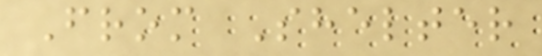From Shelter
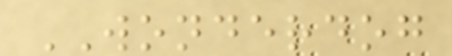WONDERDOG
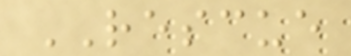RESCUE
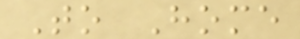To Home
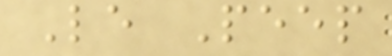Le Peep
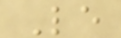Le
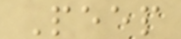Peep
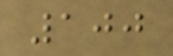100
